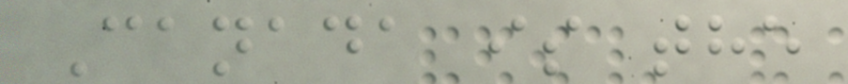Canada is the
